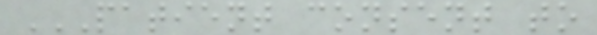PATIENT CONSENT TO
